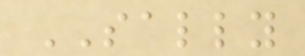SALLY
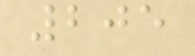205
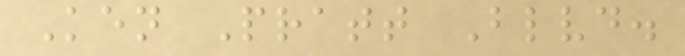Ken Pratt Blvd.
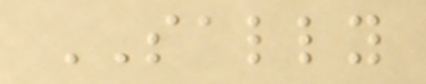SALLY
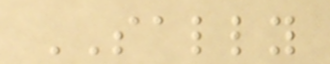SALLY
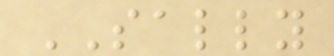SALLY
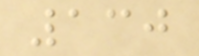130
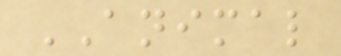ANIMAL
